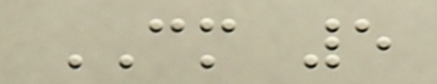CM 5
